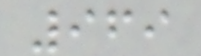969
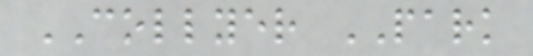COLLYER PARK
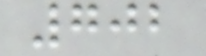702
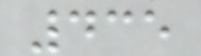435
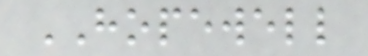HOPEWELL
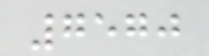7570
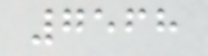7568
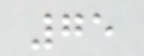75
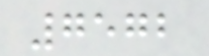7572
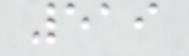519
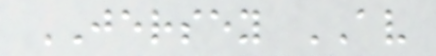JERSEY AV
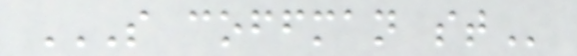S COFFMAN ST
